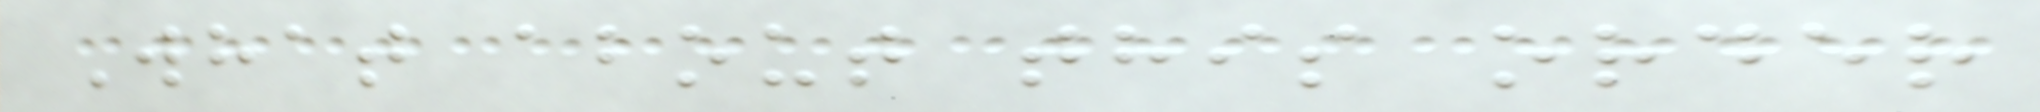What about this order
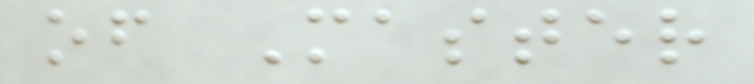of Master
